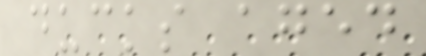ducks aged
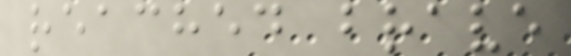reached brave
